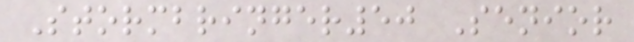Stormbringer50 Senior
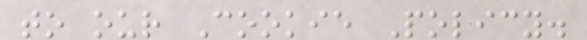to our Cookie Policy.
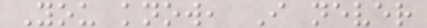You know, I never
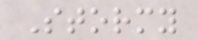Stormy
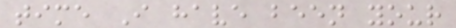time I have been your
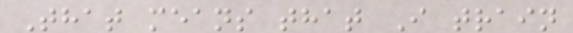That means that I train
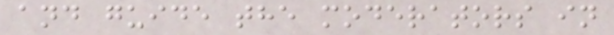and guide the moderators in
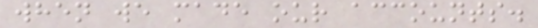when we made our accounts.
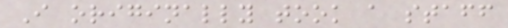I originally took a staff
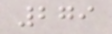279
